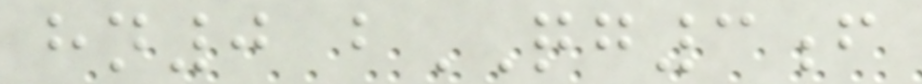hn0 bQG3f
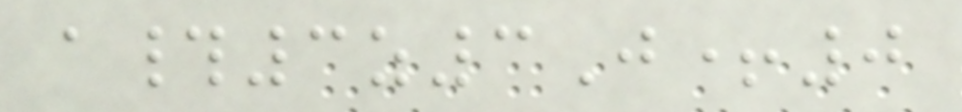a#3z3J+0
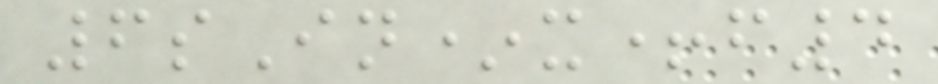6sIn*x+f4
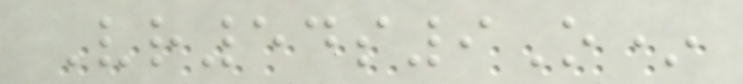Vr54s9O*
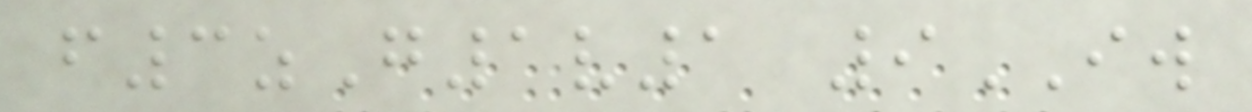f3zG1v1 9IW
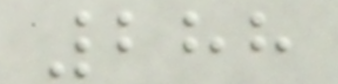288
